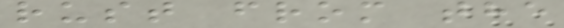rust from the
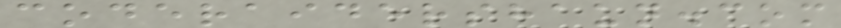coderaidershaun.com
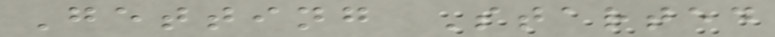Getting Started
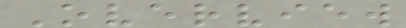Overview
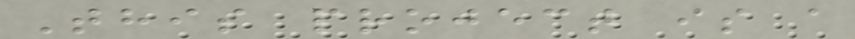This project is a
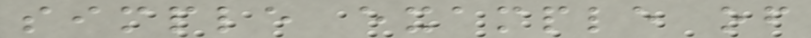simple example of
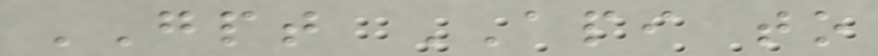GPT API to
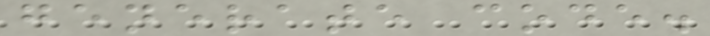generate code.
